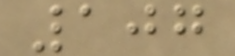107
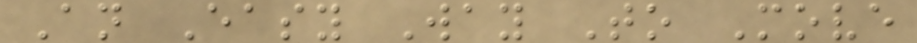An Easy Way To Move
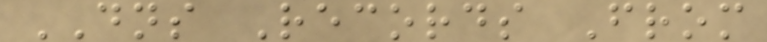DNS Records From
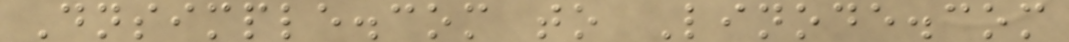Dnsimple.com to Linode.com
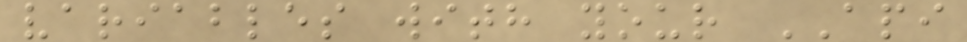variables with your API
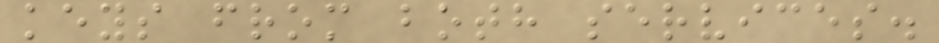keys from both services.
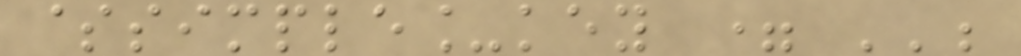$simple_key = '';
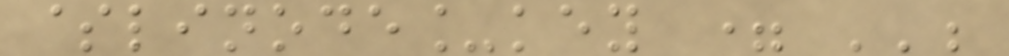$linode_key = '';
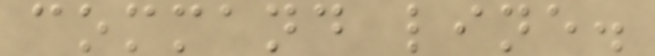command line.
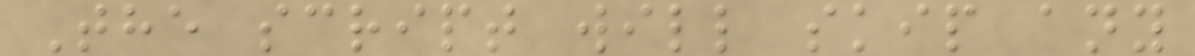The script will skip any
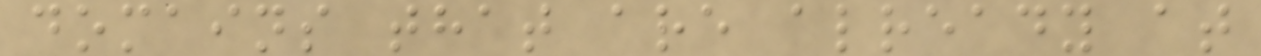domains that are already at
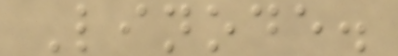Linode.
